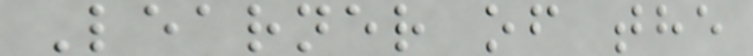Learner of the
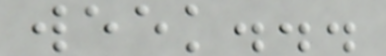week...
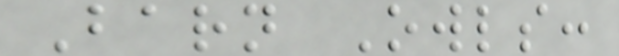Barn Owls:
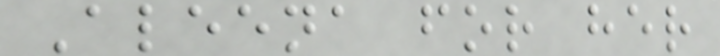Aleena for her
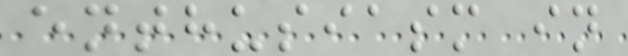enthusiasm in
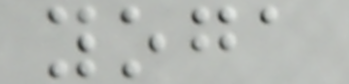yoga
